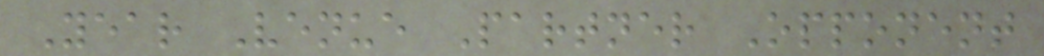Year Venue Partner Opponent
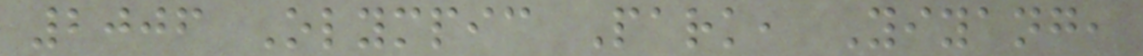2006 Olympic Park, Yiyang,
